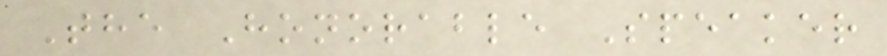The Honorable Speaker
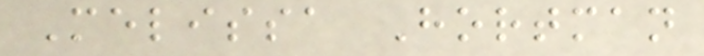Melissa Hortman
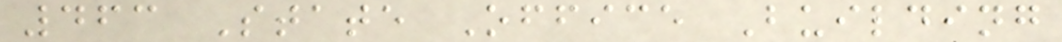463 State Office Building
